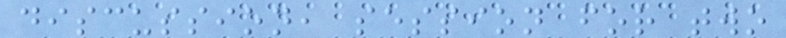discussion, session for two
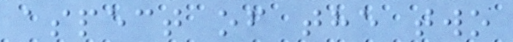aspect of the two
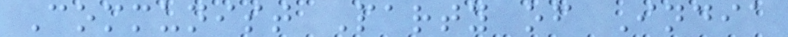Communist Party of India
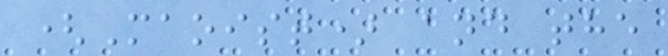(Maoist) and the
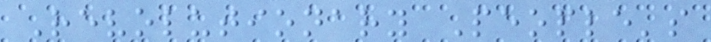Revolutionary People's
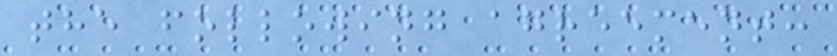the following agreement:
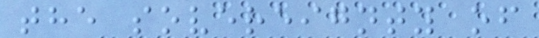the sovereignty of
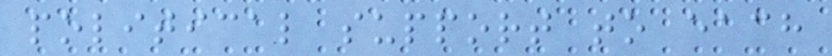political support to each
